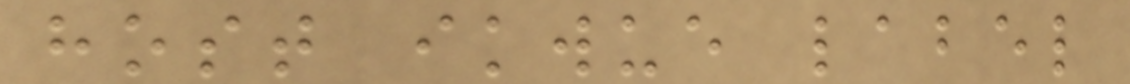host ikwue label
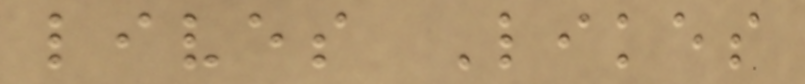lives Likes
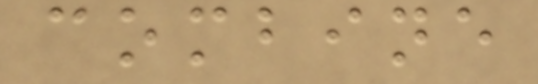combine
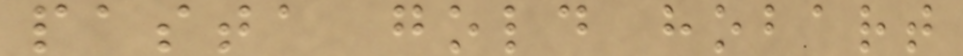pasta gold hobart
